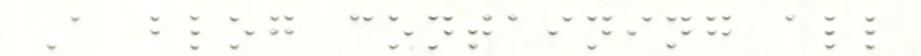A blog containing all
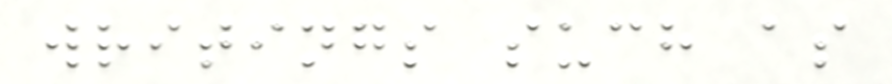writings such as
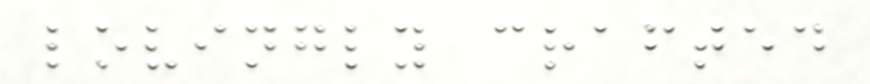lovingly crafted
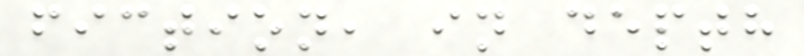fiction, in depth
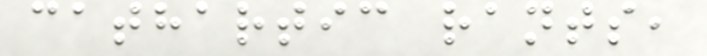cathartic rants,
